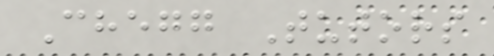Chegg Tutors
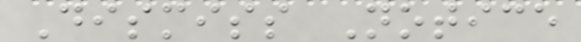Dismiss Notice
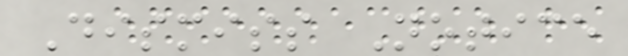Dismiss Notice
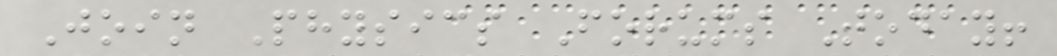Join Physics Forums Today!
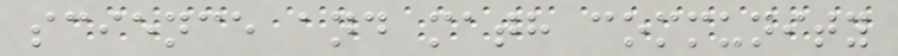science and math community
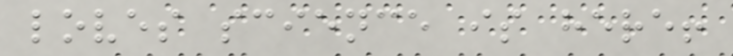loves science is here!
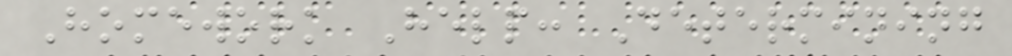Homework Help: Determining
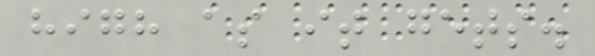high as it gets.
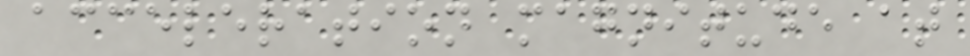acceleration magnitude at
